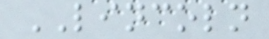LINCOLN
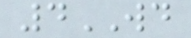4WD
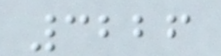3226
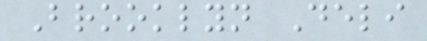Brooklyn Deli
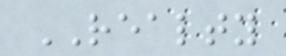REALTY
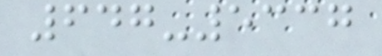647-5337
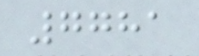7781
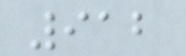912
